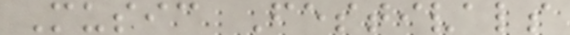Music Festivals
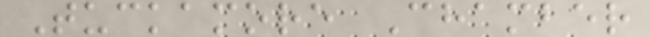Tuckamore Chamber
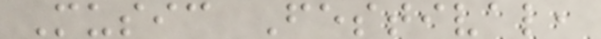Music Festival,
